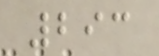293
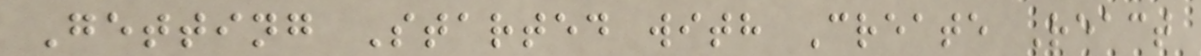Getting Started with Create React
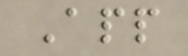App
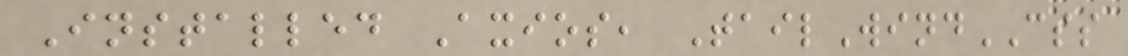Installed Axios, TailWindCSS
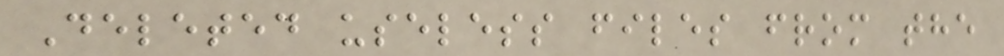Deleted useless files from the
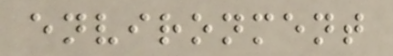environment
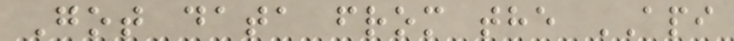Got data from the API
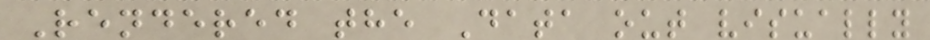Rendered the Data out visually
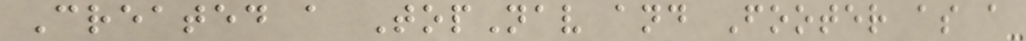Created a TopNav and Footer as a
